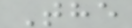The
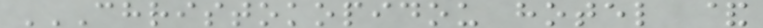CHRISTOKOPIDOU HOTEL &
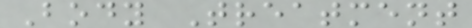Body Treatment
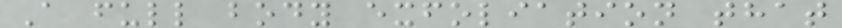A full body exfoliation that
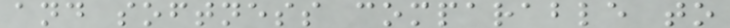and softness comparable to
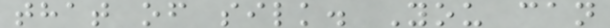that of silk. You can
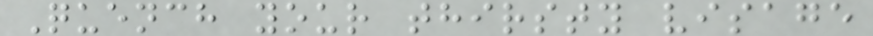Quench your thirsty visage
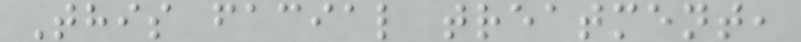This facial treatment,
